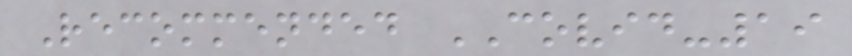Recommended COVID-19
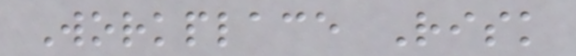Workplace Risk
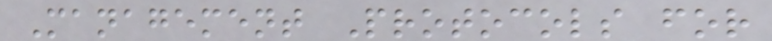Management Protocols for
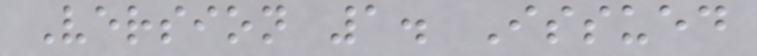Version 1. Issued
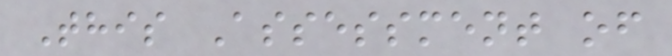This Assessment of
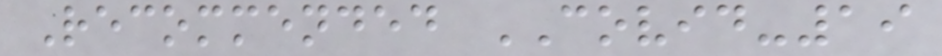Recommended COVID-19
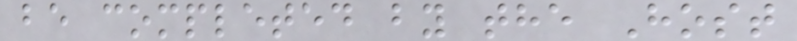be completed by the Host
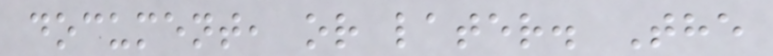document, or later. The
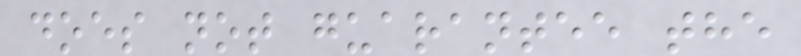does not guarantee the
